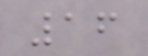16
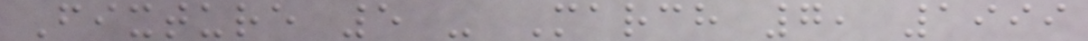Fixture 5 - March 7, 1999
